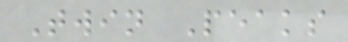Twin Peaks
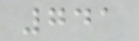741
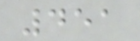451
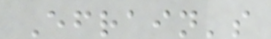Efrain's
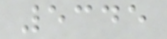5345
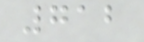712
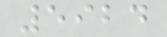5924
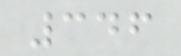346
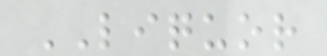LIQUOR
